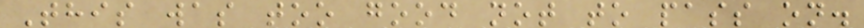This was too good not to pass on.
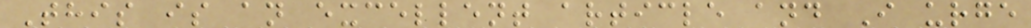This is an excellent article and I urge
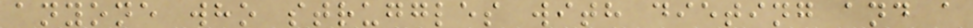anyone who struggles with dieting and a
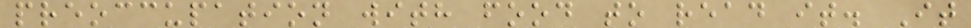preoccupation with food to read it. It
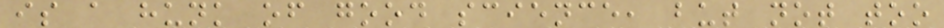is a hunk of good science, but not too
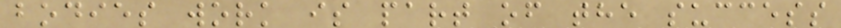bodies work is part of the success
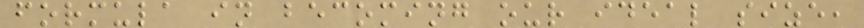formula in becoming our ideal size,
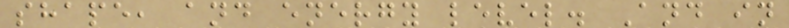shape, and energy level. And in
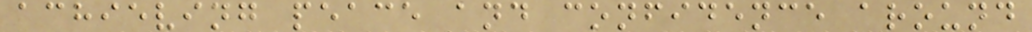achieving peace and confidence around
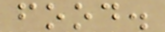food.
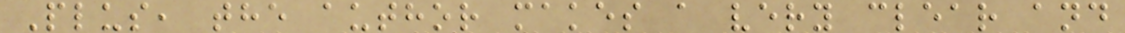Plus, the author makes a very clear and
